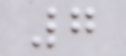7
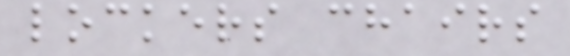lockers chairs
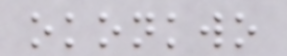okonkwo
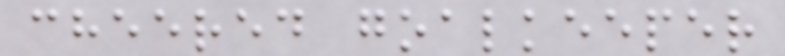cheered goalkeeper
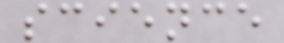science
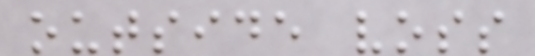outside voss
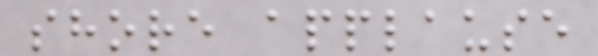shore applause
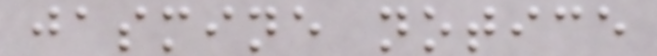jasmine notice
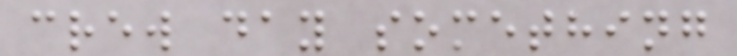crew day something
